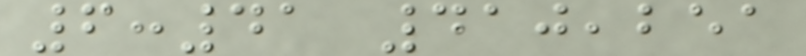6:41 410,251
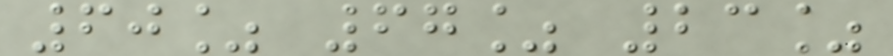60% 67% 23%
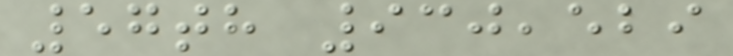57th 930,529
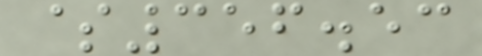$356.53
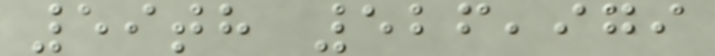59th 526,979
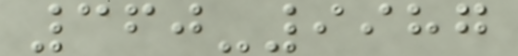360-9987
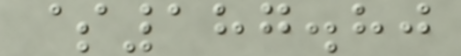$187.80
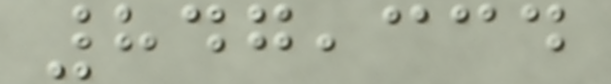847,334
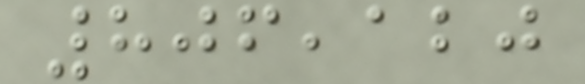806,120
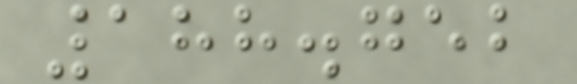188.752
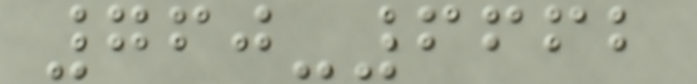760-6662
